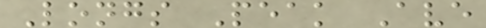Longs Peak Ave
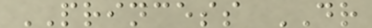PRINCESS DR
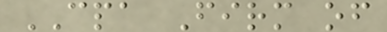CPA Firm of
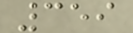359
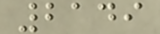2149
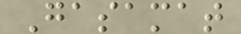Gasamat
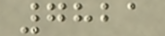7821
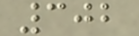302
